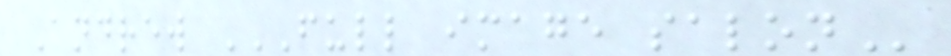Andrew FULL IMAGE SALON
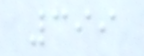399
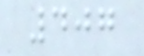407
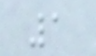1
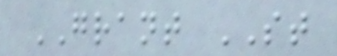GRANT ST
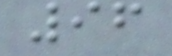96
